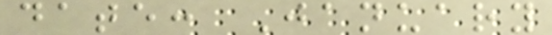date: January
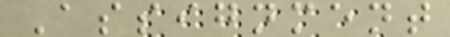Assignment
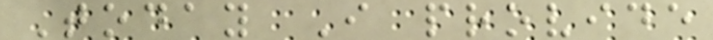Today I provide
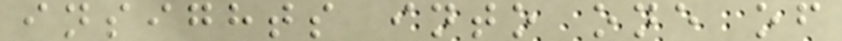insights into one of
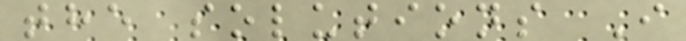the solutions I
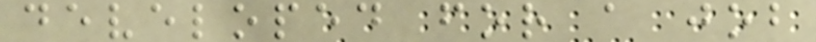developed for a job
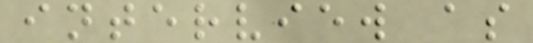interview as
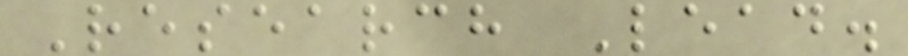Research Lead.
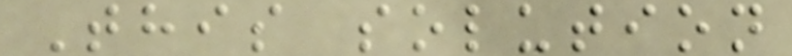This solution
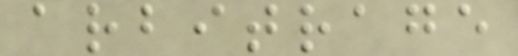arbitrage
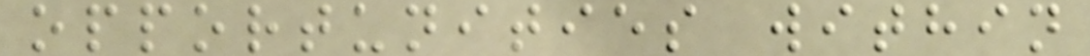opportunities within
